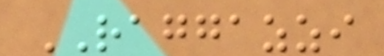RAGGAZZI
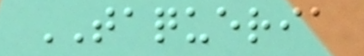TAQUERIA
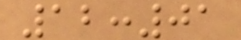12:01
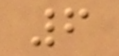6
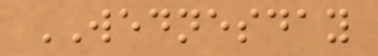WEDNESDAY
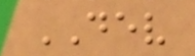DEV
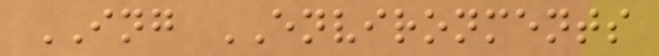ING ENVIRONMENTS
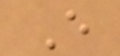E
